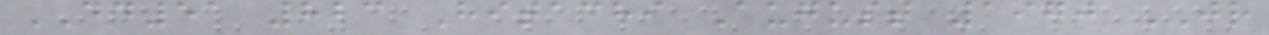DD51 823 Hitachi August 1970 JR
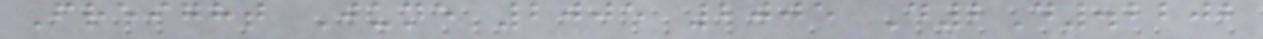Freight June 2005 2005 D2D.2202
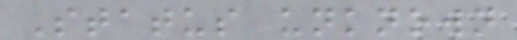Status unknown
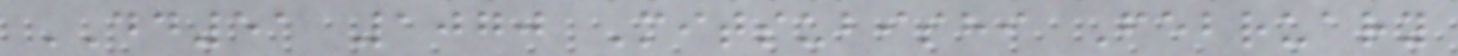DD51 1070 Mitsubishi February
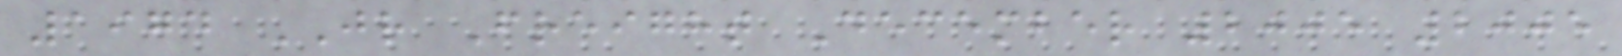1974 JR Freight December 2005 2005
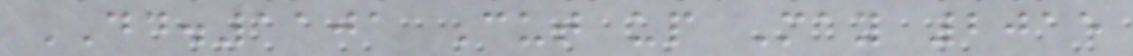DD.1101 Cut up May 2015
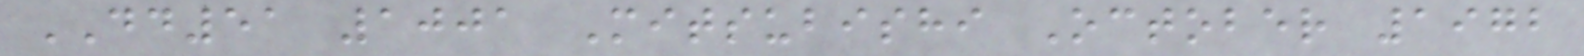DD51 1001 Mitsubishi October 1972
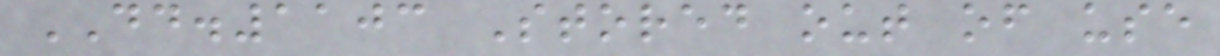DD.1103 Stored out of use
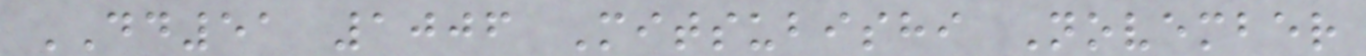DD51 1006 Mitsubishi November
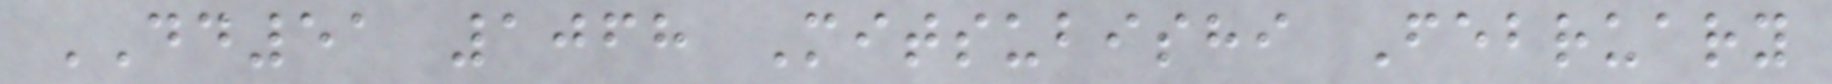DD51 1068 Mitsubishi February
